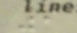9
